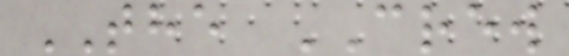THE CREW
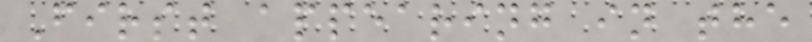First appearing in the
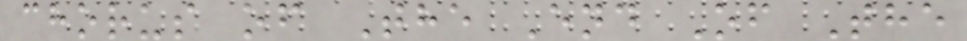chorus of The End Of The
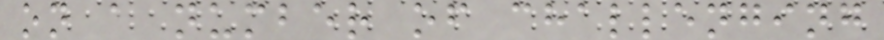on a number of challenging
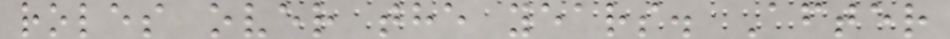roles over the years. After
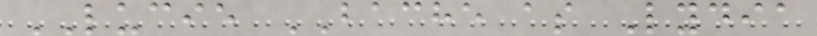LUCIE BACHE as Lydia
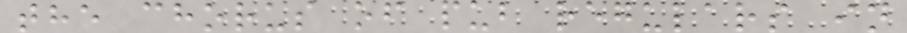the chorus of pub regulars in
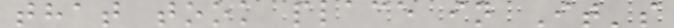that took place in It's
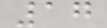17
